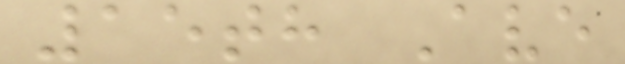15th Ave
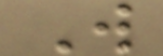W
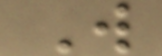W
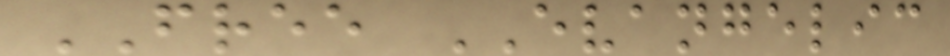FREE EVANGELIC
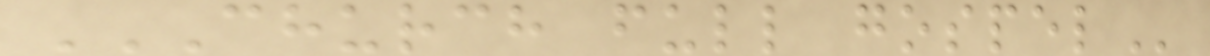CHURCH FULL GOSPEL
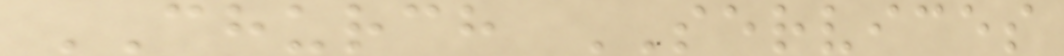CHURCH SERVICES
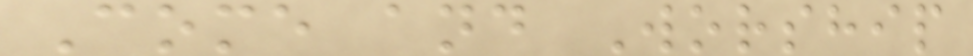Come and Worship
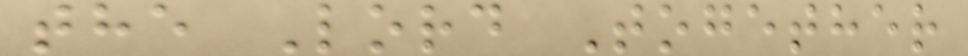the Lord Together
